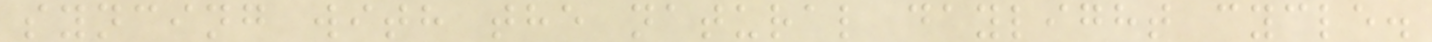syncing with the natural daylight cycle.
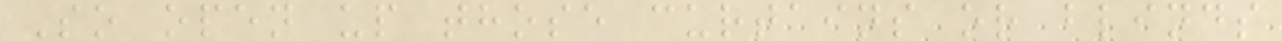So open up those curtains or blinds
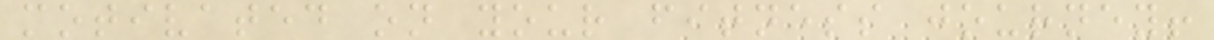motivated on your fitness journey!
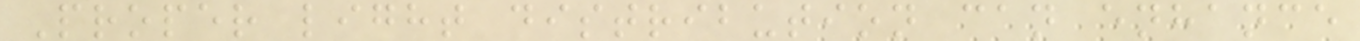Proper light distribution can enhance
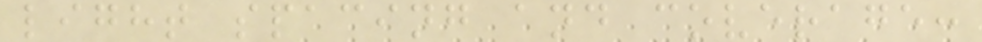light spacing and coverage:
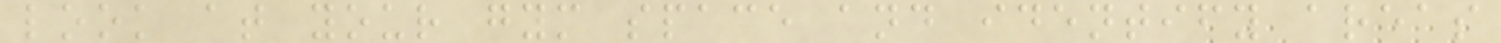look at your gym space and identify areas
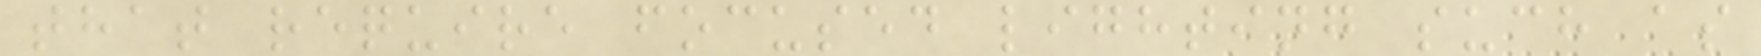that require focused lighting such as
